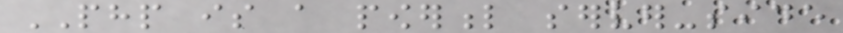PHP is a powerful server-side
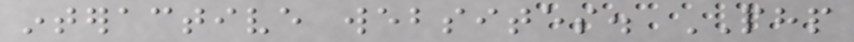interactive websites. PHP
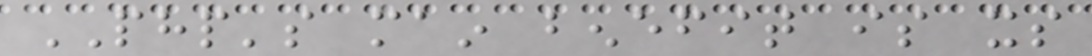PHP's main benefit is its
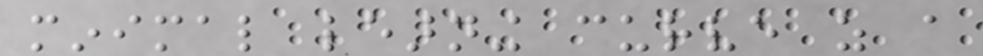minimal learning curve as a
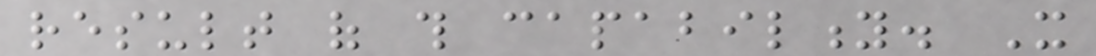result of this capability. It
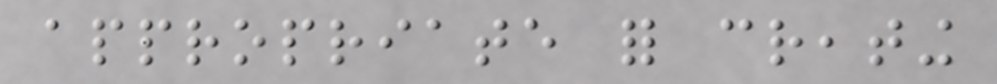appropriate for creating
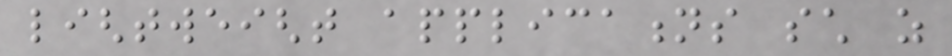lightweight applications such as
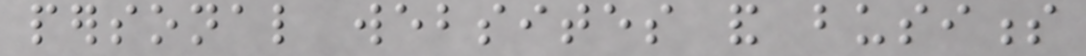personal websites and business
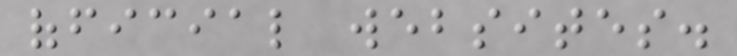official websites.
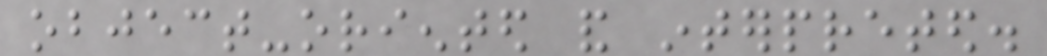object-oriented and interpreted.
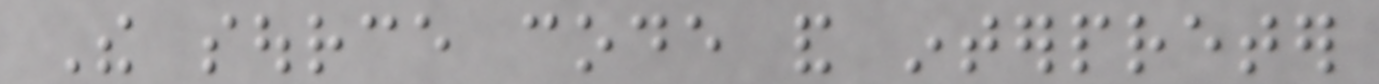The source code and interpreter
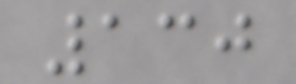130
